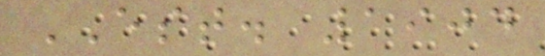EST. 1904
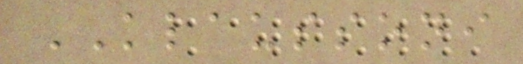KLAUSSONI
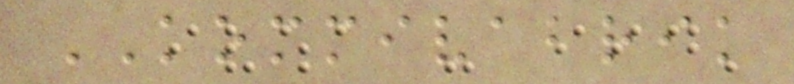KOMMIVABRIK
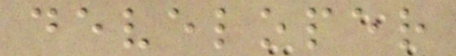developer
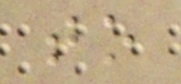to
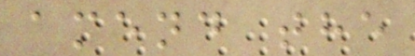amend the
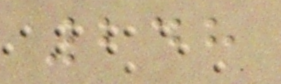248
